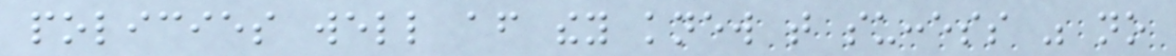policies well after they knew that success was no
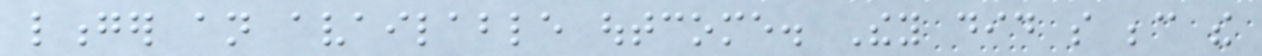longer an available outcome. They did so because the
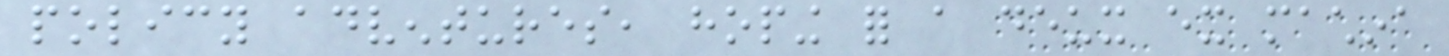policy adventures, hoping for a deux ex machina
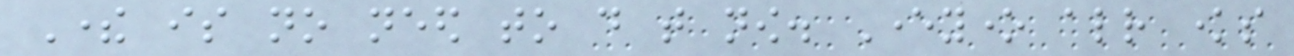There is no need to do that now. Everyone already knows
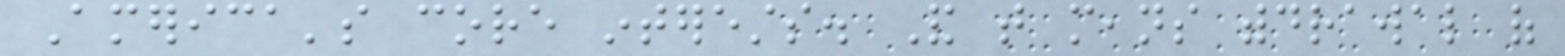America's core interests. And that means withdrawal of
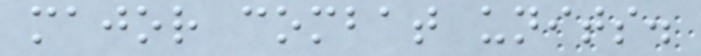major combat units.
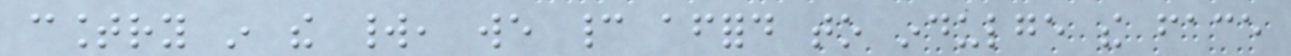country in the world, we cannot afford to indulge the face
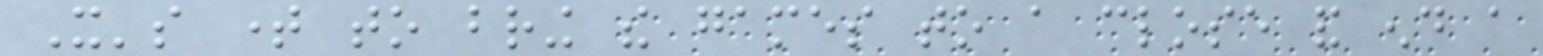It's time to bring the games to a close and end a
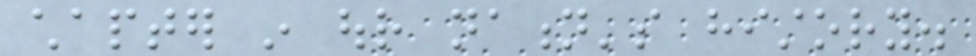chapter in our nation's history.
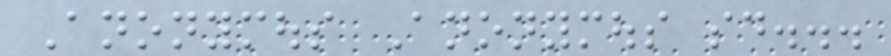Anonymous Anonymous said...
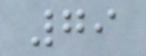79
